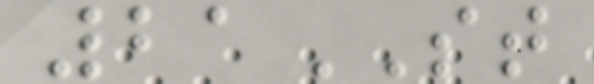21ST
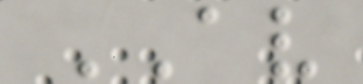AV
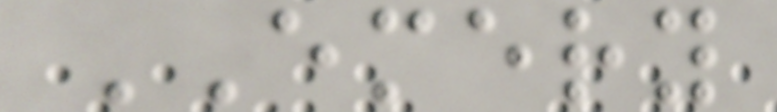EMERY
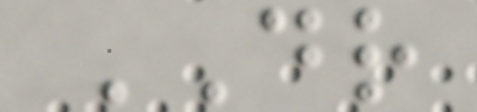DR
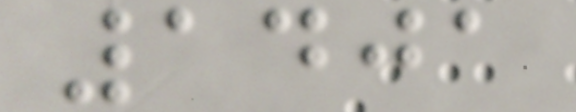1401
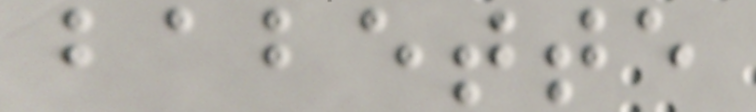babette
